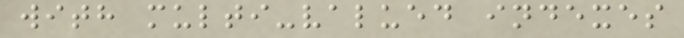with multi-valued indexes
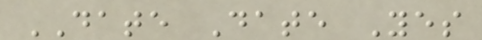DATE Date Yes
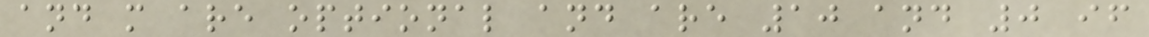and m are optional and are 10 and 0 if
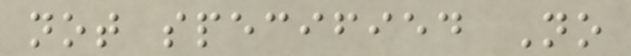not specified No
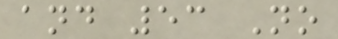and 53 No
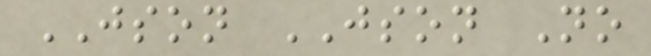JSON JSON No
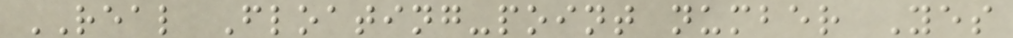REAL Floating-point number Yes
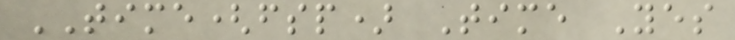TIME(fsp) Time Yes
